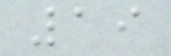19
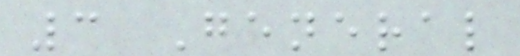3 General
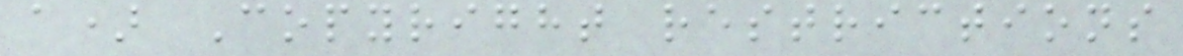a) Copyright restrictions
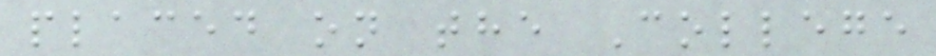placed on the College
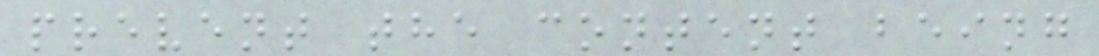prevent the content being
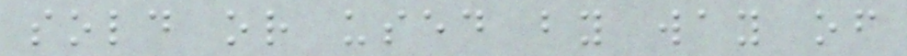sold or used by way of
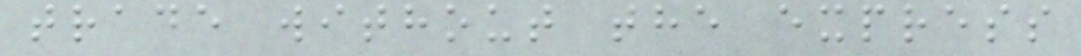trade without the express
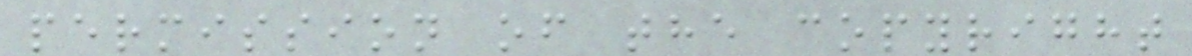permission of the copyright
